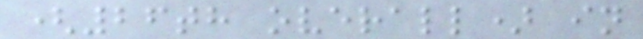(26th overall) in
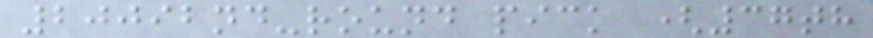20092nd-round pick (37th
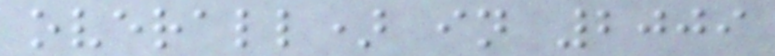overall) in 2009
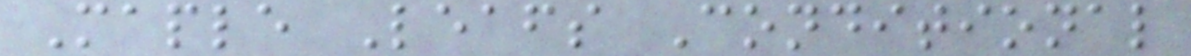Maple Leafs Conditional
